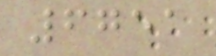6751
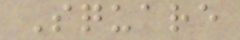Square
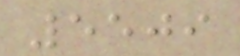5509
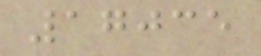17035
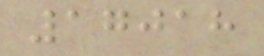17018
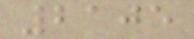2105
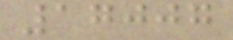17007
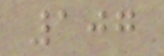107
